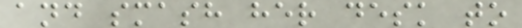and smash her desk to
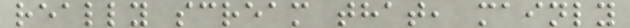really scream that, mainly
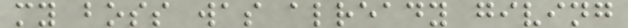my boss was already giving
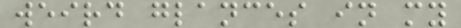weird glances in my
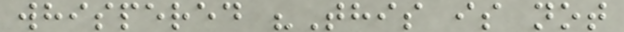whispered "This is not
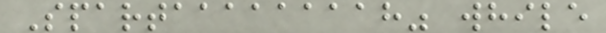Spartaaaaaaaah" while
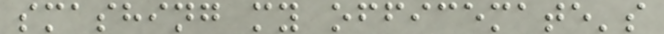smashing my officemate's
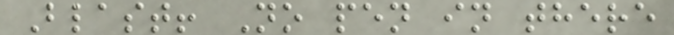Blast! No pen in there
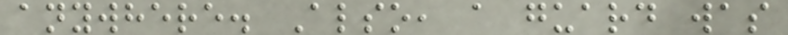anywhere. Also, a guard was
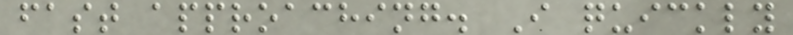fast approaching. I quickly
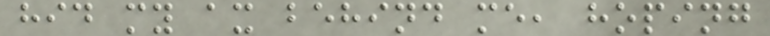hid my ax behind me, hoping
